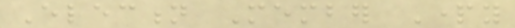Election Member Party
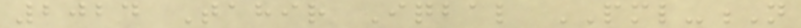2024 Tahir Iqbal PML-N
